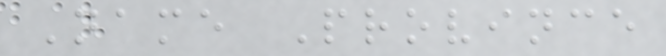Name Province
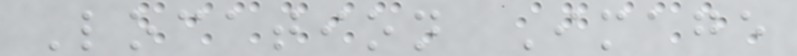Location Image
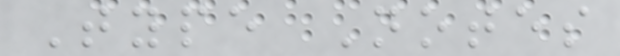Type Notes
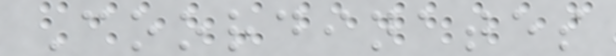Coordinates
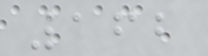162
